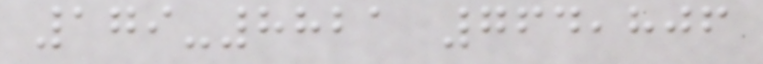179-8821 764,806
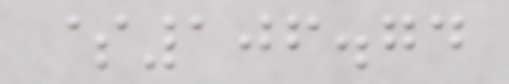$106.74
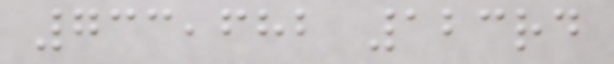733,682 123rd
